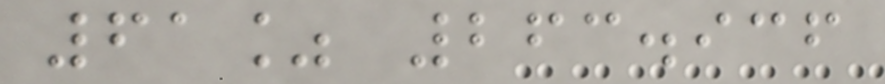61% 263.936
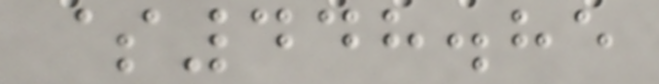$448.85
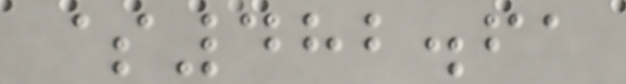$482.61
